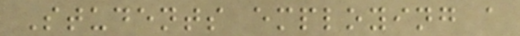Students employing a
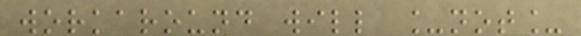workaround will _not_
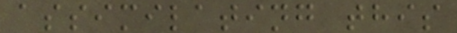assimilating this
